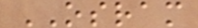OSRAM
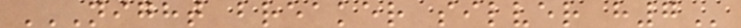NIGHT BREAKER SILVER H7
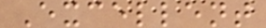Excellent
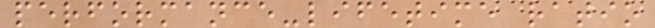performance-lifetime ratio
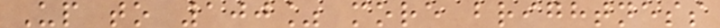Up to 100% more brightness
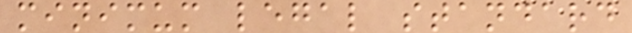minimum legal standard
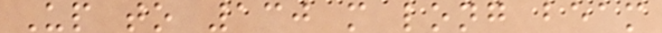Up to 130 m long beam
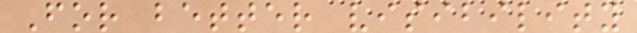For better visibility
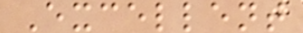Excellent
